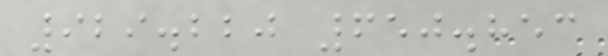929.220 650.853
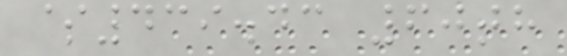$439.43 60th
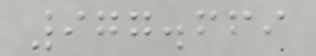977.669
